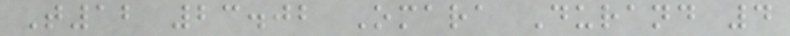T12 23.02 Omara Durand 4
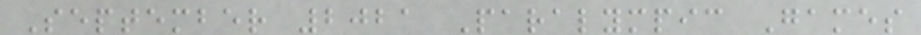September 2021 Paralympic Games
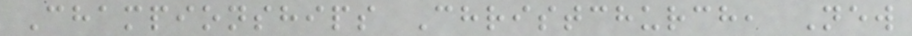Championships Christchurch, New
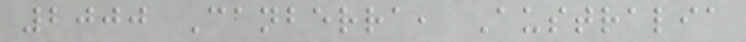2000 Canberra, Australia
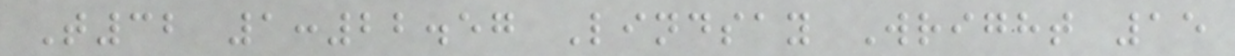T32 1:22.57 Lindsay Wright 15
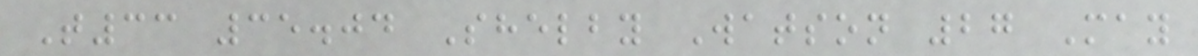T33 35.04 Shelby Watson 27 May
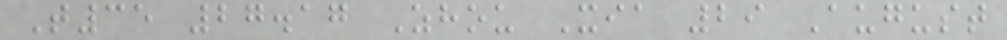T35 27.17 Zhou Xia 29 August
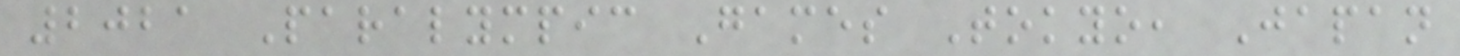2021 Paralympic Games Tokyo, Japan
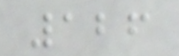126
